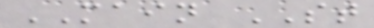MAIN ST
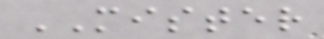MISTER
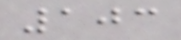103
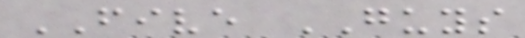FIVE GUYS
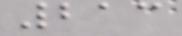213
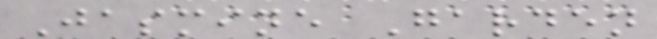Jasmine Garden
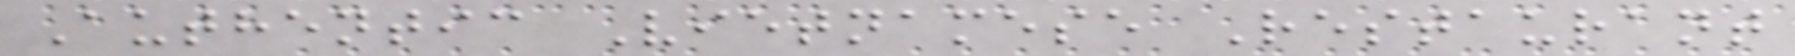Authentic Vietnamese Restaurant
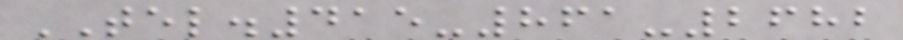TEL.415-861-2682
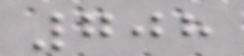708
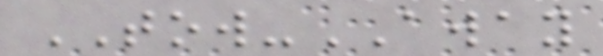TOW-AWAY
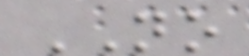NO
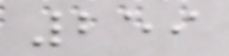259
